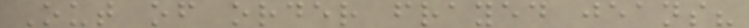Out of order frayed jeans?
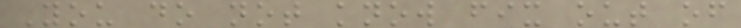You do not know fix out of
